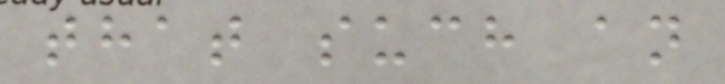that such an
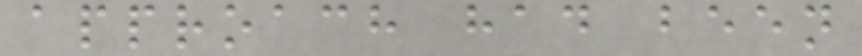approach had been
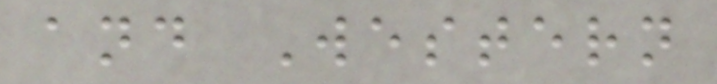and Western
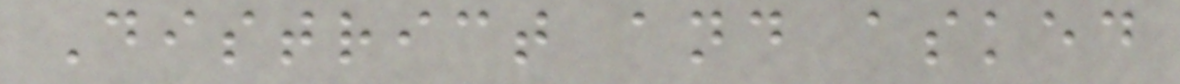District and asked
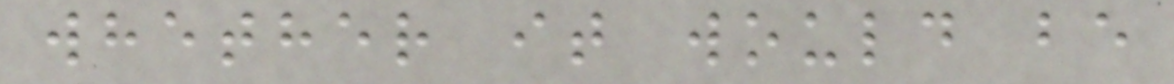whether it would be
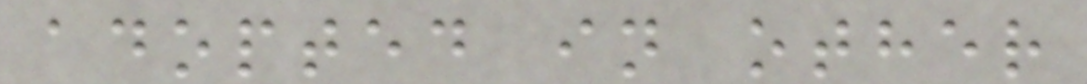adopted in other
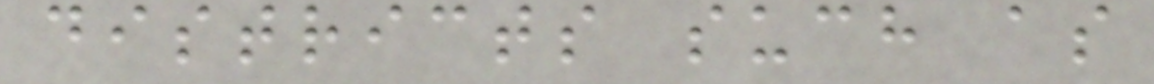districts such as
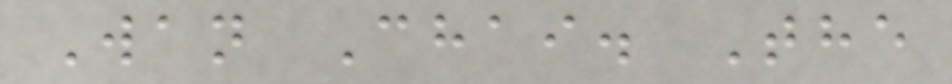Wan Chai. The
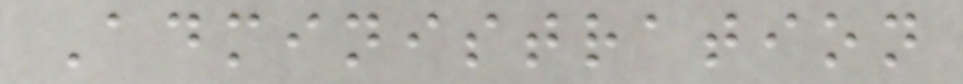Administration
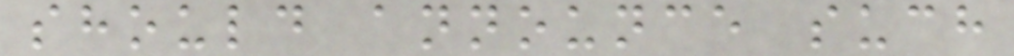should announce such
